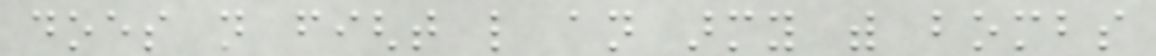does not fight like an army with bombs
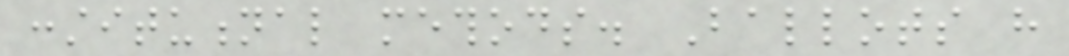constitutional methods. Ballots have
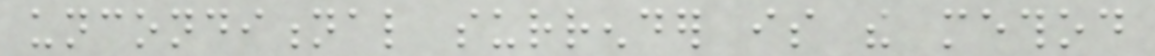unconditional surrender is the method
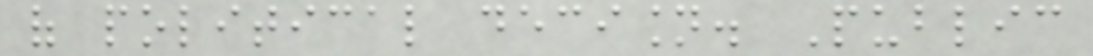of political decision. Public
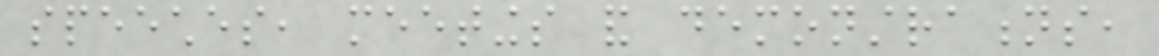speeches, meetings and demonstrations,
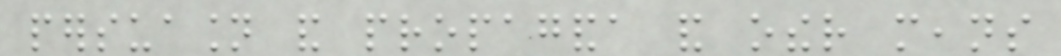persuasion and propaganda and other means
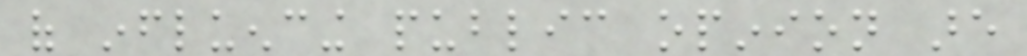of influencing public opinion are
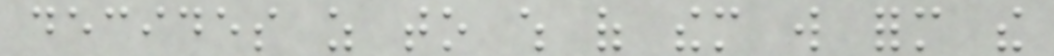decides as to which of them will form the
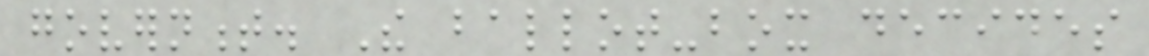government. The ballot-box decides
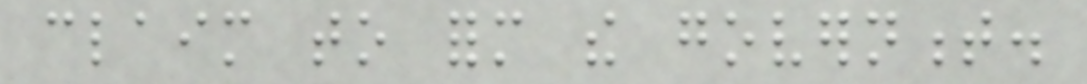claim to form the government.
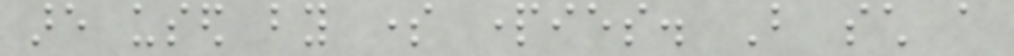are used by some parties. But such a
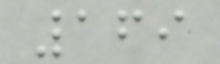169
